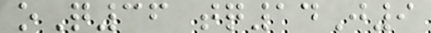oQ36 tq14J9
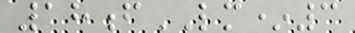18fLM*3
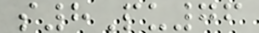s8Pu76
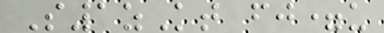S1zKt fj=u
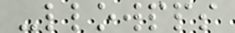-llowpps
